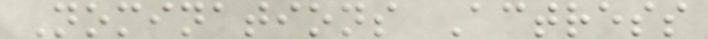Nominations Actress
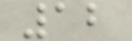12
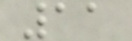11
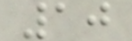10
